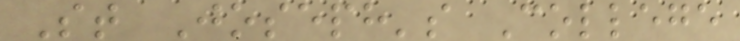St Joseph's College
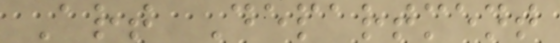Art Department
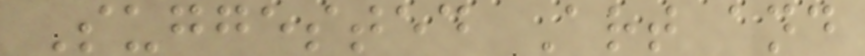Suggested Art and
